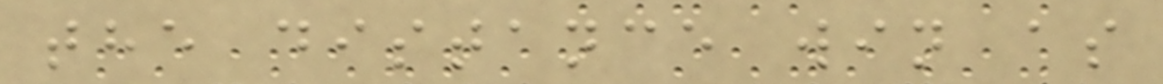the distance win as
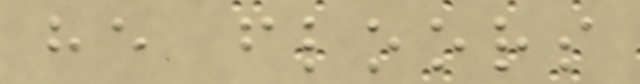he floors
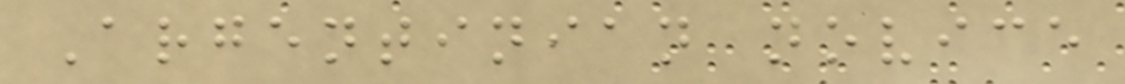Argentinian novice
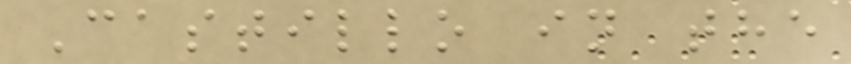Castillo in the
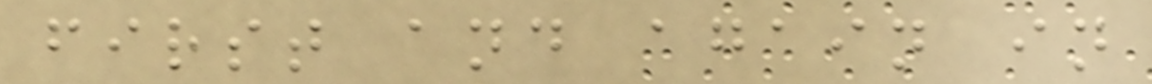first and again in
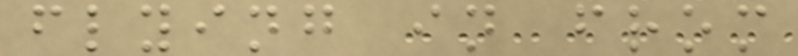flying in from
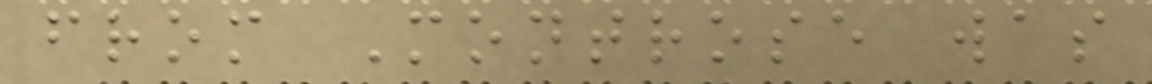from Montrose was
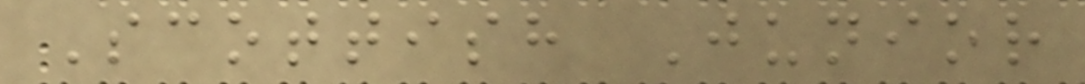Scottish Junior
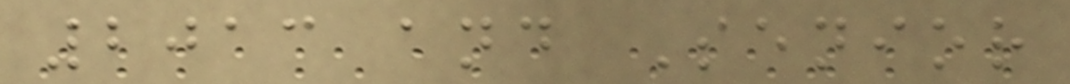2013 and Senior
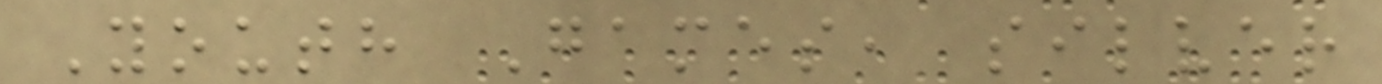Youth Games, silver
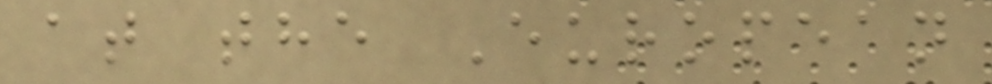at the European
